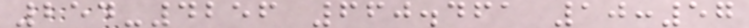254-4256 660.461 10:57
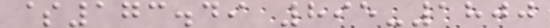$173.49 895-1800
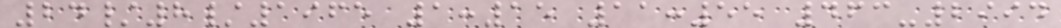24/8/1965 1:15 11:55 463-2994
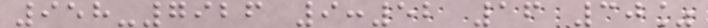958-7926 9:52 16 30%
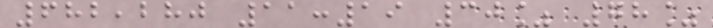682,280 11:19 30% 78%
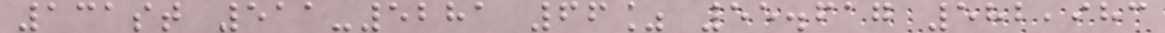131st 511-5281 66% 55.617 582,983
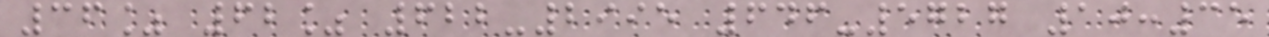36% 62% 622-2995 646-5727 10:35
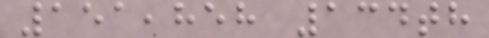151,858 134th
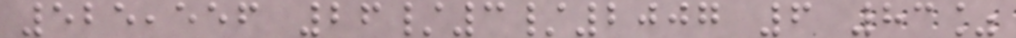525,556 26/3/2007 6 83%
